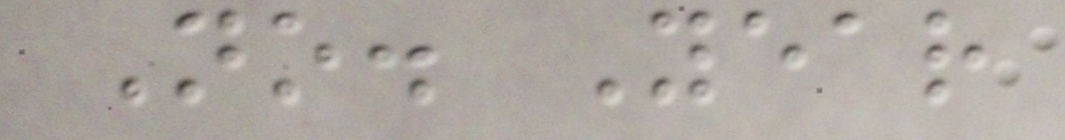No. Year
